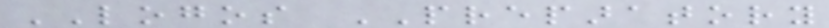LOGOS PREPARATORY
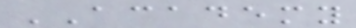ACADEMY
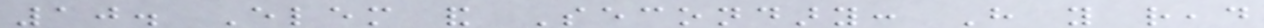10. Elem and Secondary: Have you read
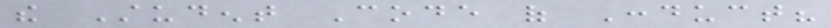the Student Code of Conduct?
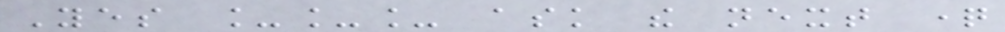Yes ___ ask the next question
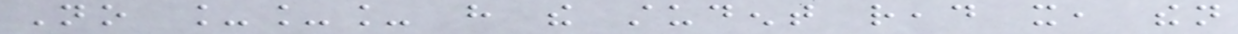No ___ have the student read it, then
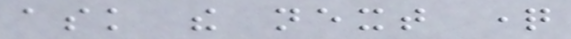ask the next question
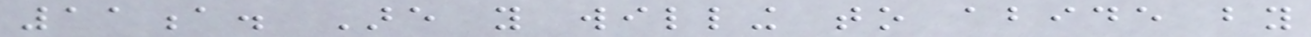11a. Are you willing to abide by
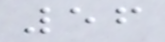56
